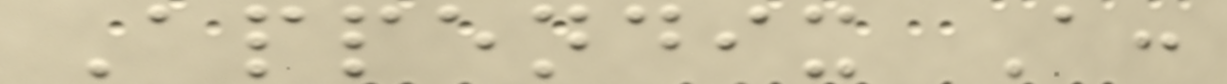Appendix A:
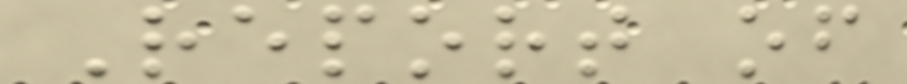Report of
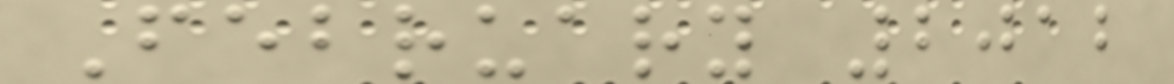February 2012
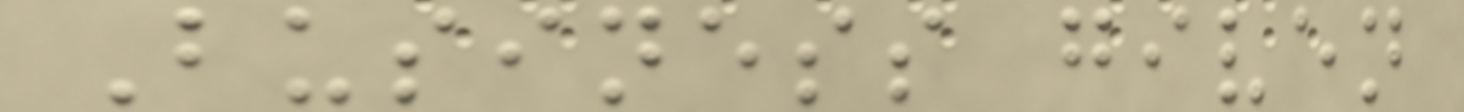Business given
